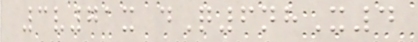3v71x dQ6nhX4
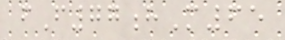fF77hM65
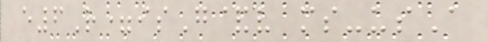e6R=isG&v ms-usA
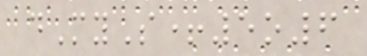dMyS+5o6
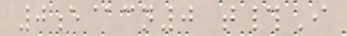0e@cn0 t#I
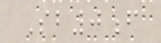Sb0f
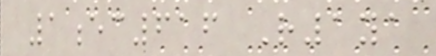1ec616 R1ya
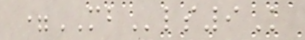=MBls9K
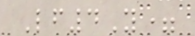Lf4Y=
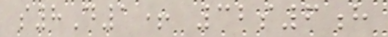s8D1+ 32s6h
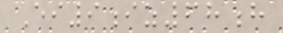Ei9iz68h
